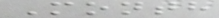Month
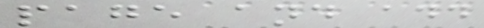page and add
